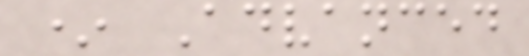* Advanced
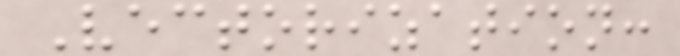Vectorization:
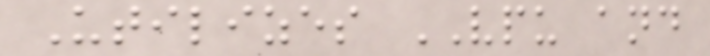Utilizes VPU and
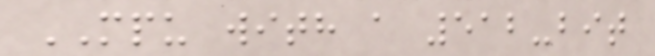MPU with a 512-bit
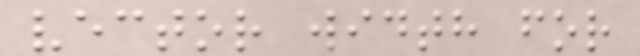vector width for
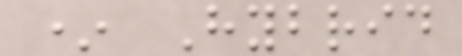* Hybrid
